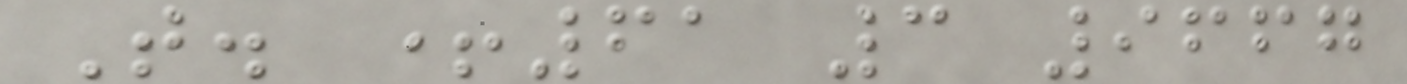T. +61 3 9667
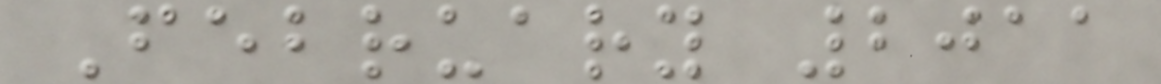February 2011
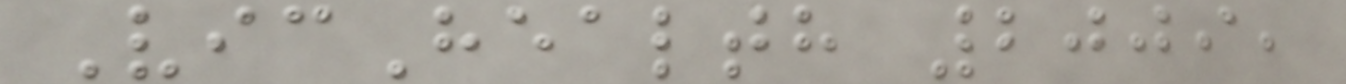VicHealth 2009,
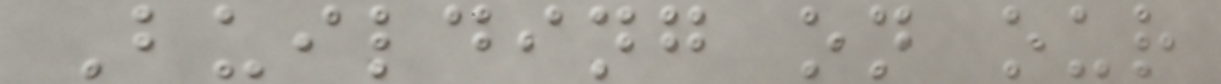Building on our
